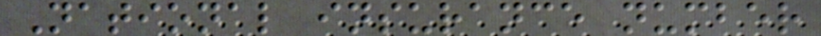National insurance number
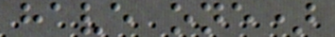have one)
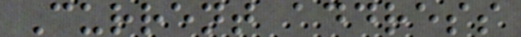Current address
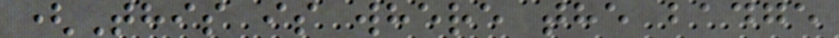(This is where the badge
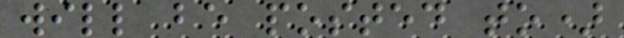will be posted to)
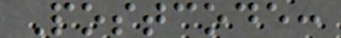Postcode:
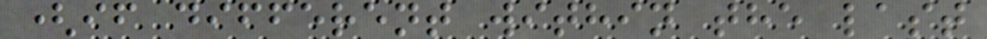(if different within the last
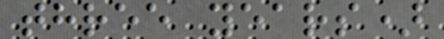three years)
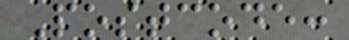Postcode:
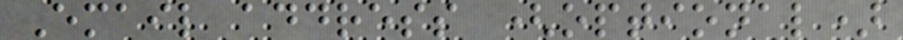Email address (optional)
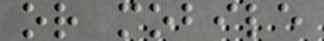or mobile
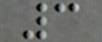3
